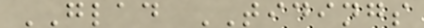GLAD TIDINGS
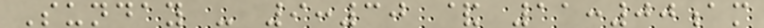Sunday - 9:30 & 11:00am
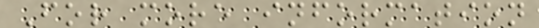For more information
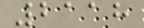2118
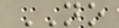NO
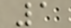1
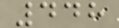448
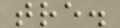tre.
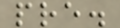pre.
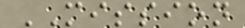MISSION
